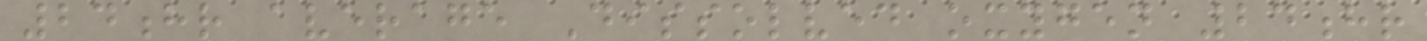24hr average Dissolved oxygen 24hr
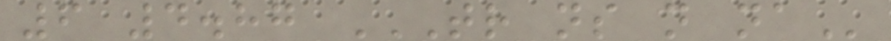6 4.87 TR NS N NA
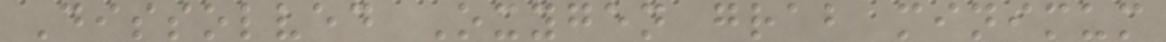Dissolved Oxygen grab minimum
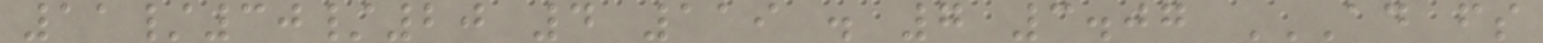11/30/20 4 119 . 7 3.07 AD FS
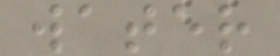water
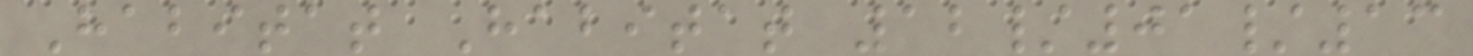Habitat Habitat 12/01/13
